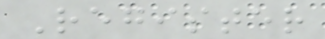Register
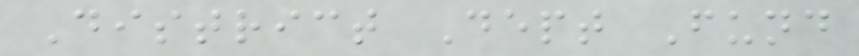District Dept Fund
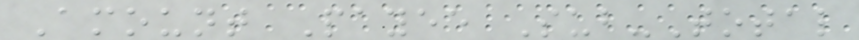Amount Payee Sub-Total
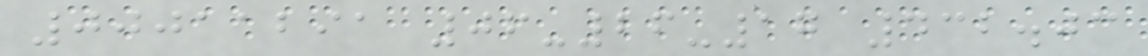00011291 06-26-17 432.03
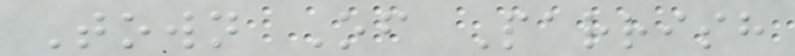Town Of Parrish
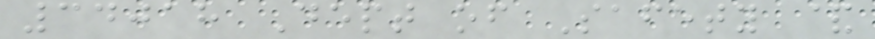34018 Dept of Safety &
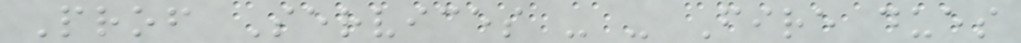Prof Services - - Fire dues
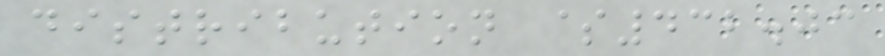distribution $432.03
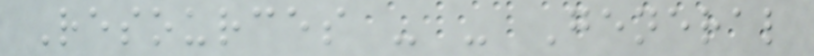Resources - - General
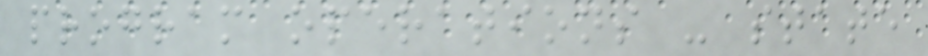program operations - state
